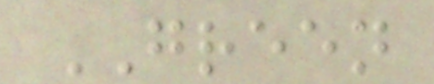GREEN
